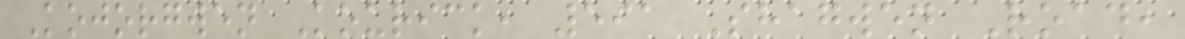Kojorgwen Kourick, 591 Shagwen Road,
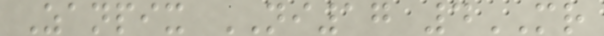Zanpix NI17 4MR
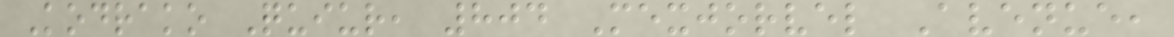Kodrako Quiur, 804 Mexjorvel Avenue,
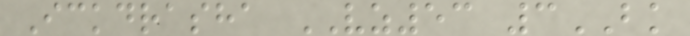Ickdrasha VZ53 3BK
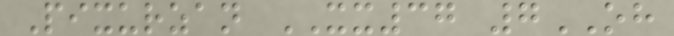Pixurzan XX37 7OH
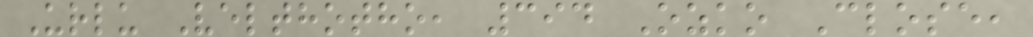Urlu Velthotho, 394 Ozko Close,
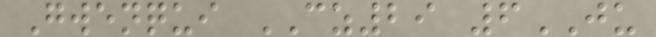Gwenqui CZ29 6JU
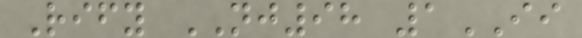Rify NJ98 1II
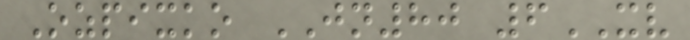Ozpixko JN80 6XV
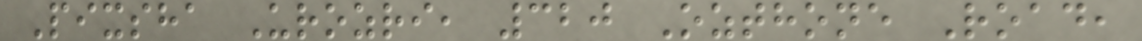Pixsha Urozri, 320 Ozthone Road,
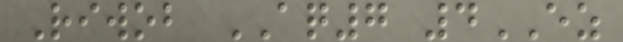Riwob AQ7 4EZ
